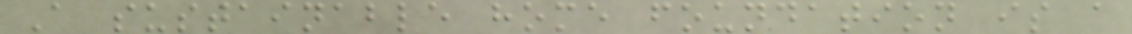A sustainable home foundation is a
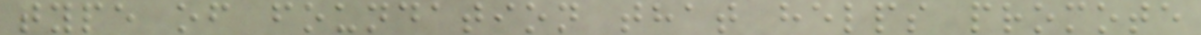type of foundation that helps promote
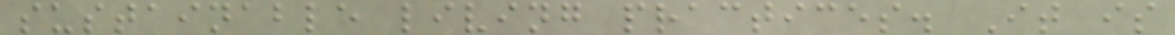sustainable living practices. It is
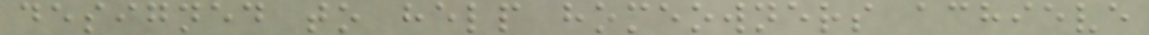designed to help homeowners achieve
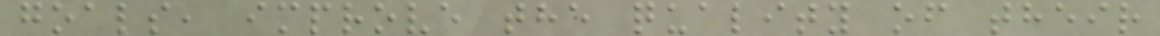goals, improve the quality of their
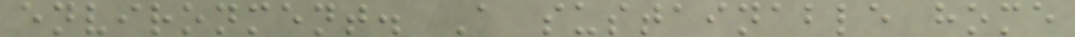environment. A sustainable home
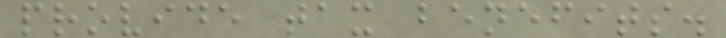provide tax benefits.
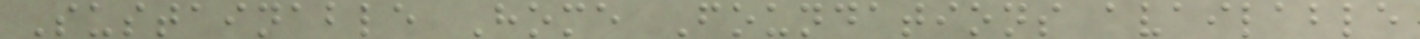Sustainable Home Foundations available
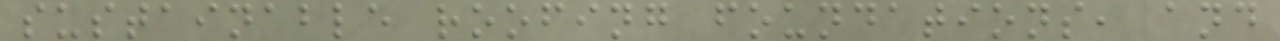sustainable roofing foundations, and
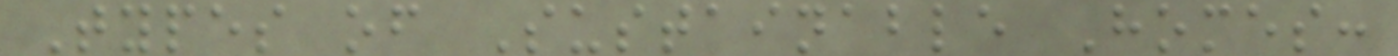Types of Sustainable Homes:
